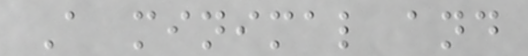A minimal and
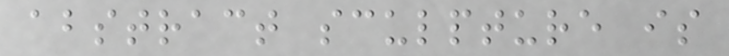abstract sculpture is
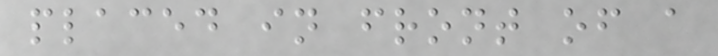placed in front of a
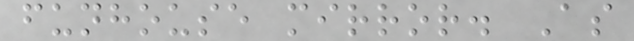funhouse mirror. As
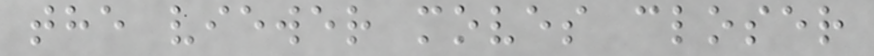the viewer moves closer
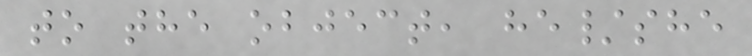to the object, he/she
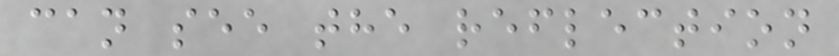can see the reflection
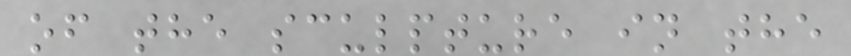of the sculpture in the
